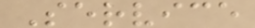Service
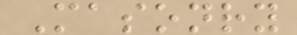Masonry
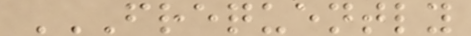FREQUENTLY
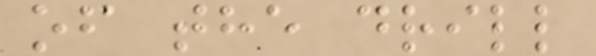of the drill
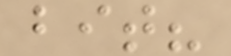bit?
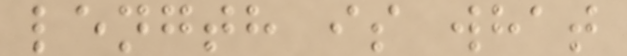length is what
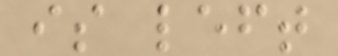is left
